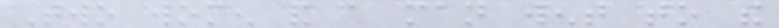Two women and a man went to the
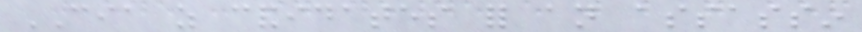CIA as candidates for an assassin
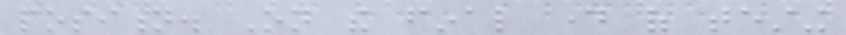position. On the final day of testing
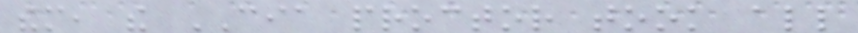them, the CIA proctor took all
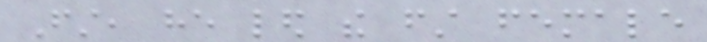First, he led the first female
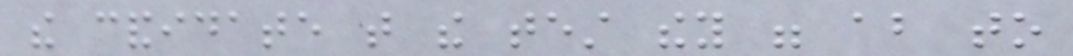the candidate that the test they were about to
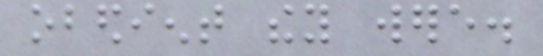obedient they were.
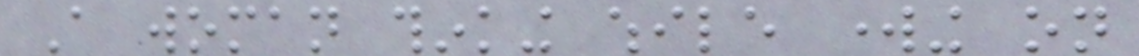A woman thinking while working on
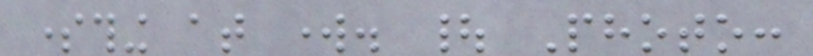something at work. | Photo:
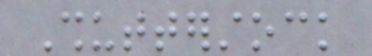Shutterstock
